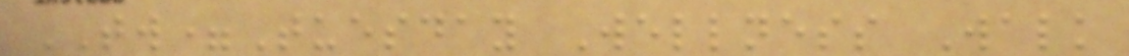TW=Tuesday Wellness Walk
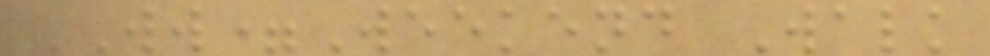WW=Weekend Walk
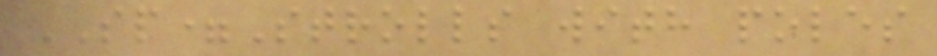SP=Strolls with poles
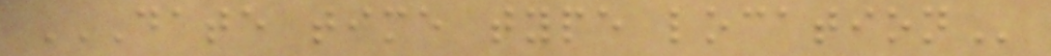DATE TIME TYPE LOCATION
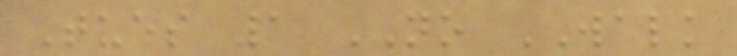Tues 1 NO WALK
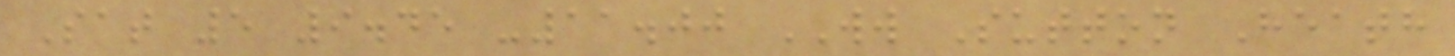Sat 5 9.45 -11.00 WW Sutton Heath
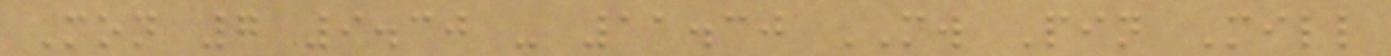Mon 7 9.30 - 11.30 MW Pin Mill
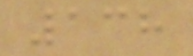138
